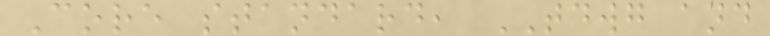Core standard, TDWG and
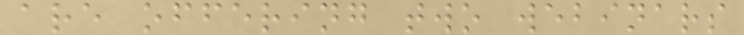are offering two webinars
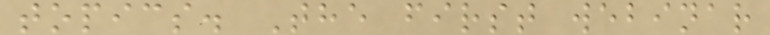topics. The first webinar
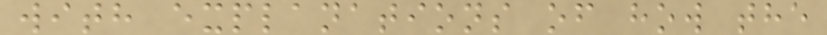with explanations of how the
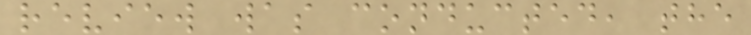review was conducted, the
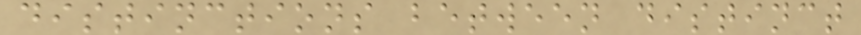distinctions between distinct
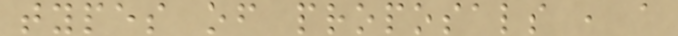types of proposals , a
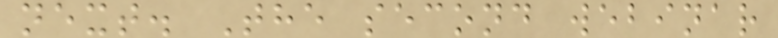next. The second webinar
